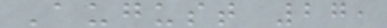August 27,
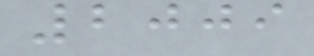2009
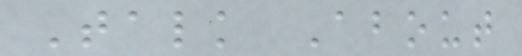Talk About
